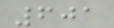601
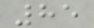85
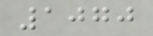1070
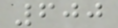600
